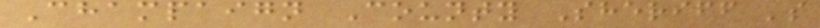Champaign County Sheriff 's
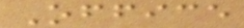Office
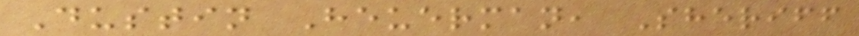Dustin Heuerman, Sheriff
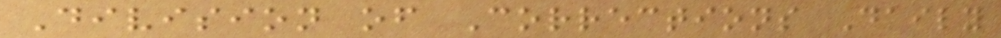Division of Corrections Daily
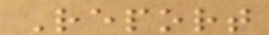Report
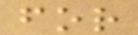for
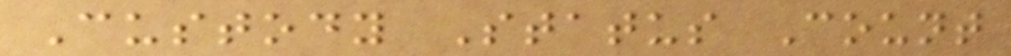Custody Status Count
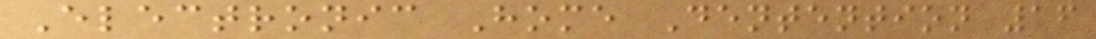Electronic Home Dentention 16
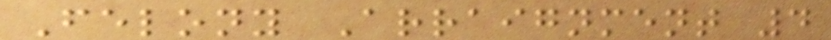Felony Arraignment 4
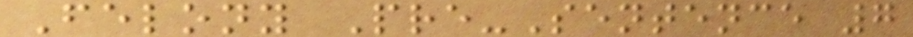Felony Pre-Sentence 7
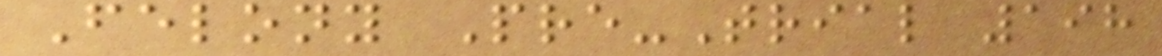Felony Pre-Trial 198
